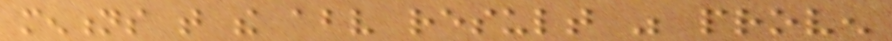mentions that the above result was proven
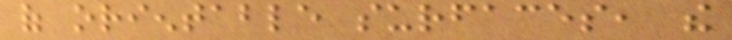of orientable surfaces, the
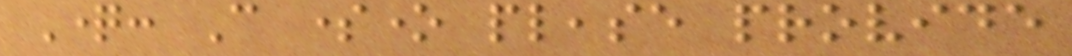Question: Can someone please provide
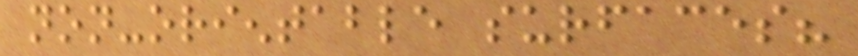non-orientable surfaces?
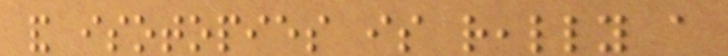and isotopies is really a
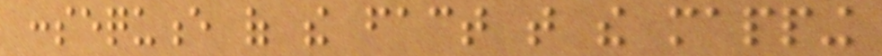consequence of the fact that the mapping
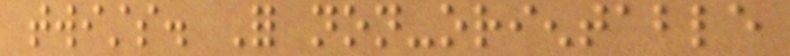twists. For non-orientable
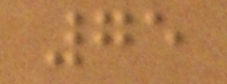75
